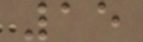15
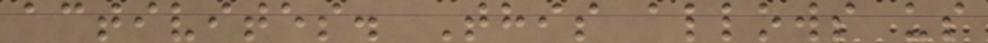activites. This allows us
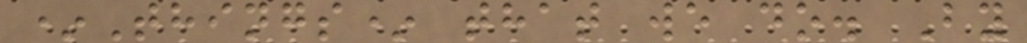*Things* that we do. By
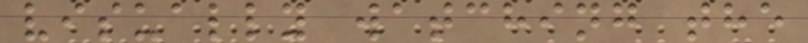visually watching the
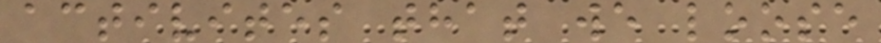activites that we loose
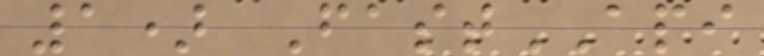1) FastAPI
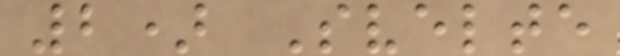2) Svelte
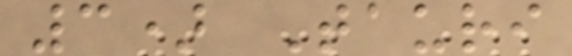3) Tauri
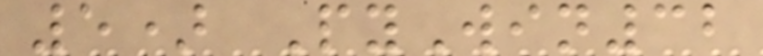5) PyWin32
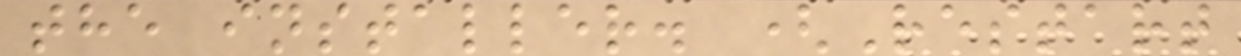the installer. (Restart
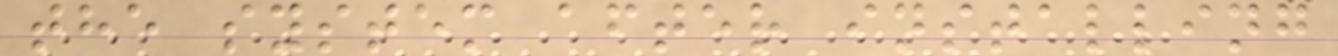the system after installing
